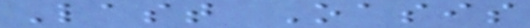Last Oasis
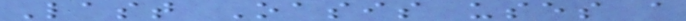Last Oasis uses a
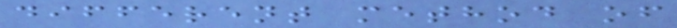different method of
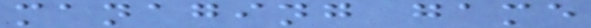managing game
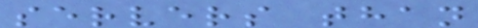servers than
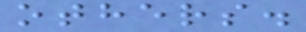others.
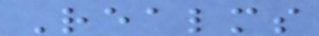Realms
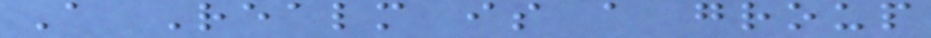A Realm is a group
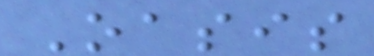Oasis
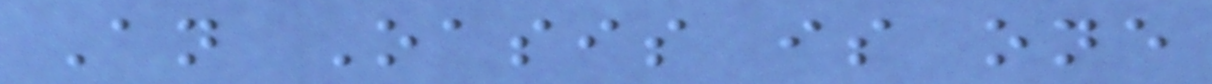An Oasis is one
